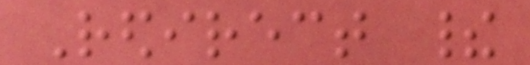Redirect their
